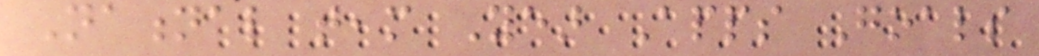National team Year Apps Goals
